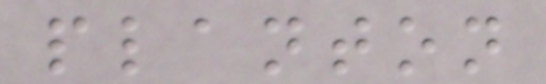planton
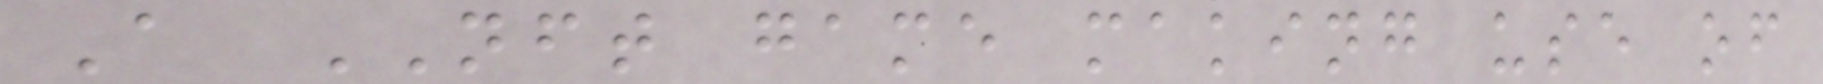A NFT game making use of
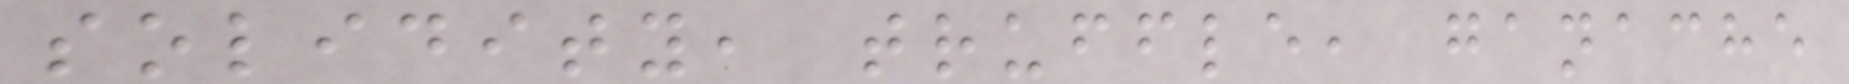solidity, truffle, ganache
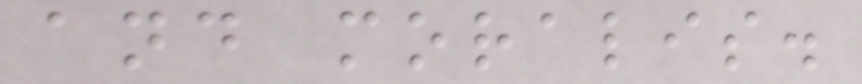and moralis.
